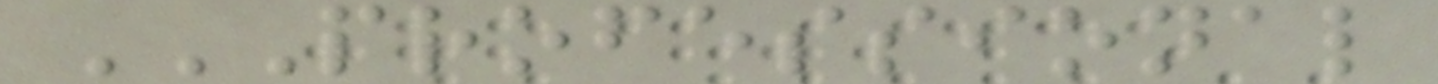PROFESSIONAL
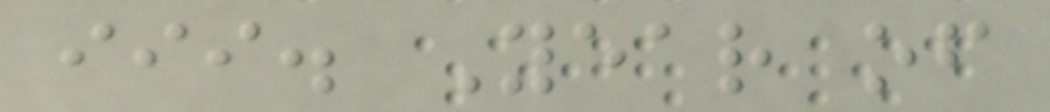iii. Year of
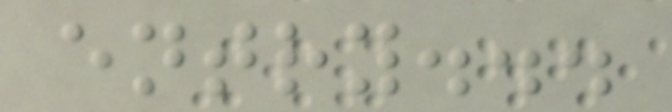entry...
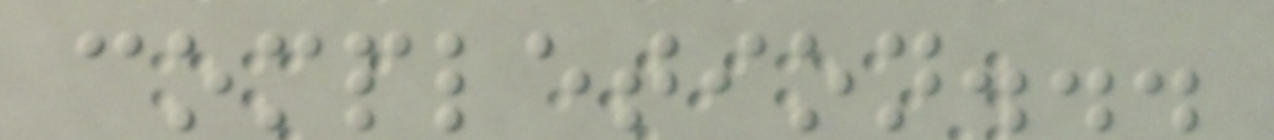completion...
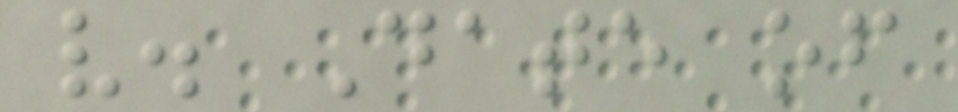v. Date of
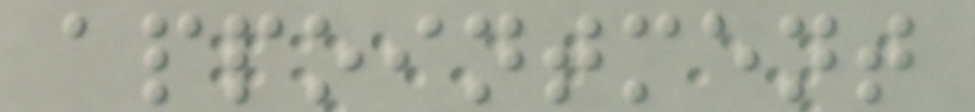appointment
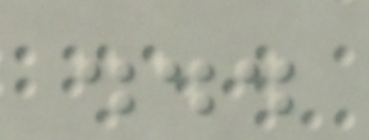...
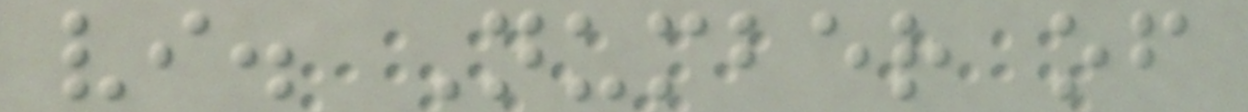vi. Number of
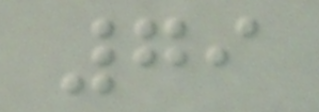79
